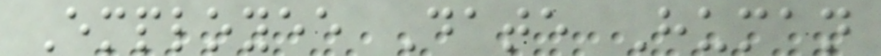Employee Date Human
